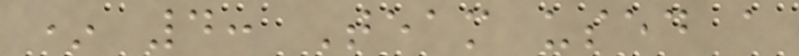* 4: Team used a
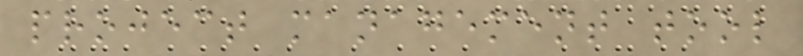project management tool
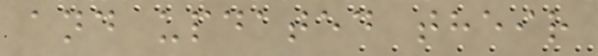and updated their
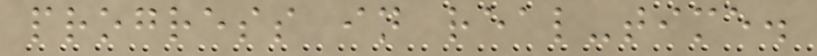progress in real-time.
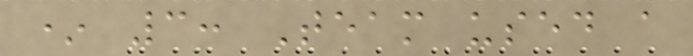* 3: Team used a
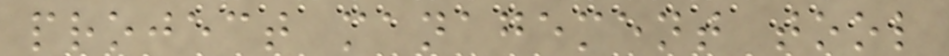project management tool
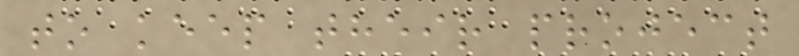to keep their project
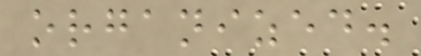organized.
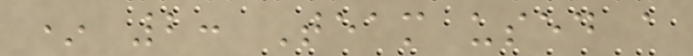* 2: Team used a
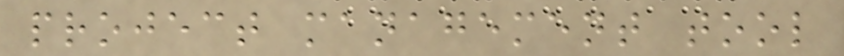project management tool
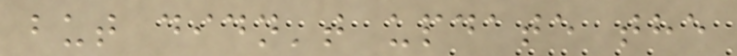but didn't update the
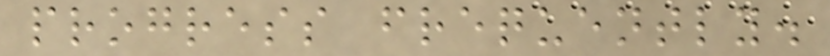progress frequently.
